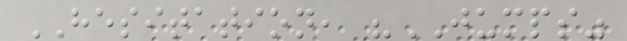HESITATION, "JUMPS"
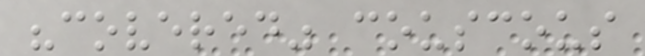"covered" couscous
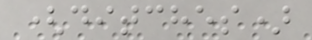(ditches)
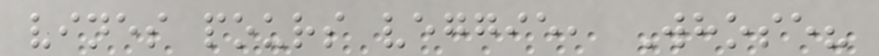vines pours veggie, Whose?
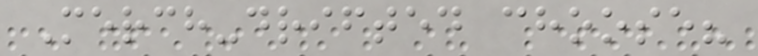Merch-drifted choose?
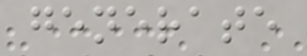generate
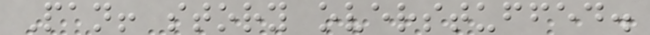Pan! story overstuffed.
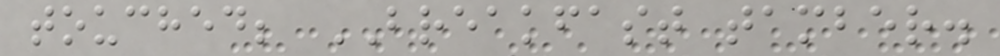touched; BREAKFAST tamber.
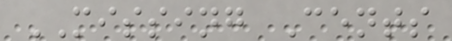MISSING Cents
